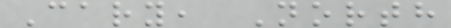Cary, North
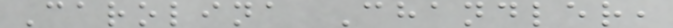Carolina Chandler,
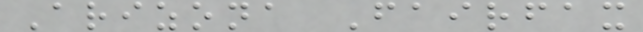Arizona Fairfax
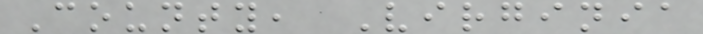County, Virginia
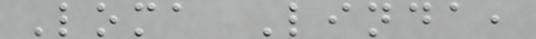Loma Linda,
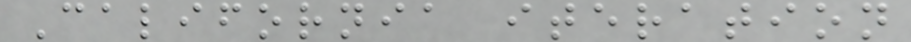California iteration
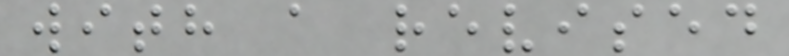with a revised
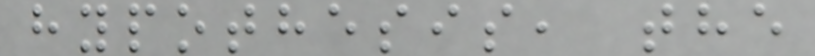hypothesis, the
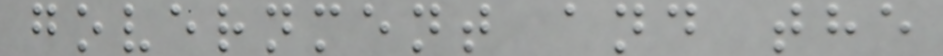government and the
